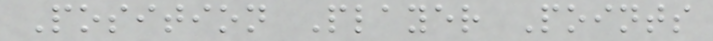Position Player Points
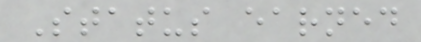Status earned
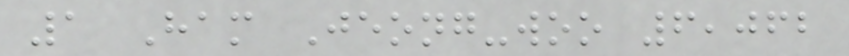1 Ham Jeong-woo 6,062
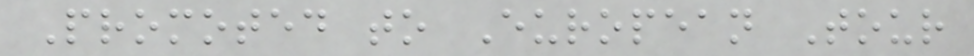Promoted to European Tour
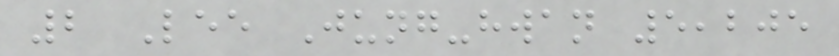2 Lee Jung-hwan 5,205
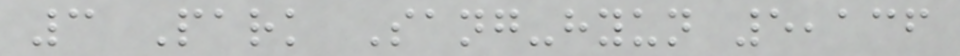3 Park Sang-hyun 5,136
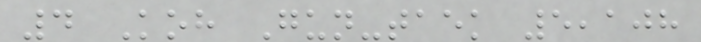4 Koh Gun-taek 5,108
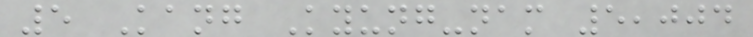5 Kang Kyung-nam 5,004
